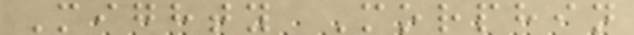Mighty Morphin
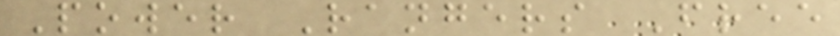Power Rangers Free
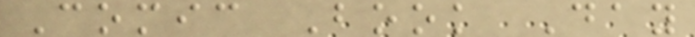Comic Book Day
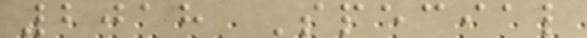2018 Special
